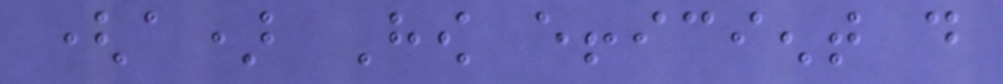(a) How efficient do
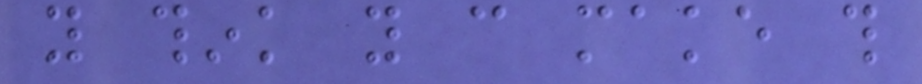you think you can make this
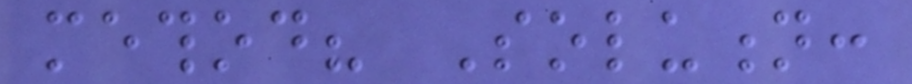method? Solution:
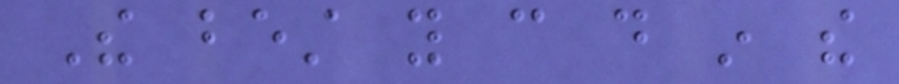The best you can do in the
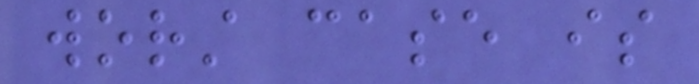worst case is
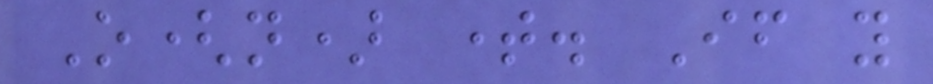O(n) time. If you
